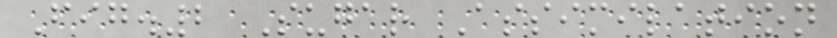Fig.2 Sugar Assimilation
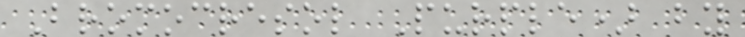Bromocresol Purple) by
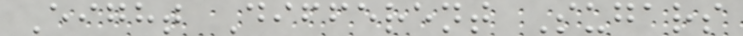Eight Different Sugars
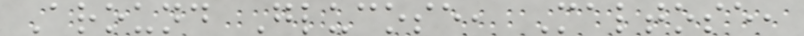Around Glucose, Maltose,
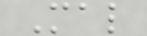Mal
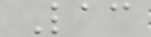Lac
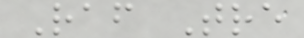Raf Tre
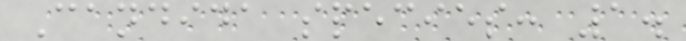Candida species: 1.
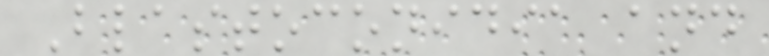Blastoconidia and
